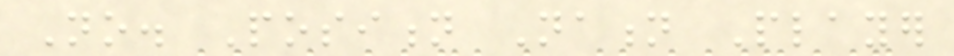No. Position Nation Player
